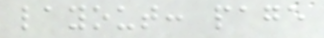layout: page
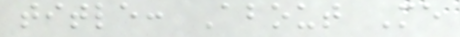title: About Me
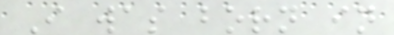I was born in
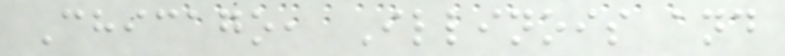Chicago, Illinois and
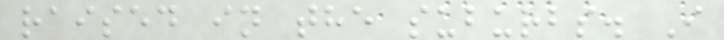raised in the suburbs. I
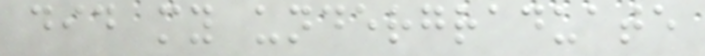did my undergraduate
